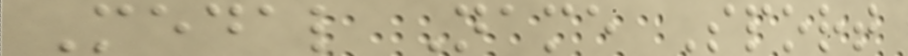Medal Name Sport
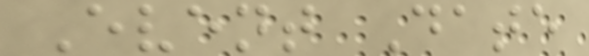Event Date
